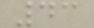43
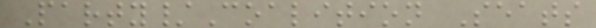Party/Coalition Seats
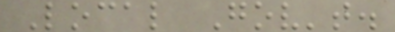Local Gov't.
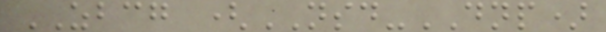ZBCG (NSD-DNP)
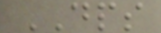DPS
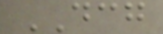DCG
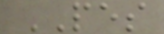PES
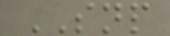SNP
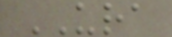URA
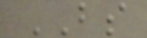BS
